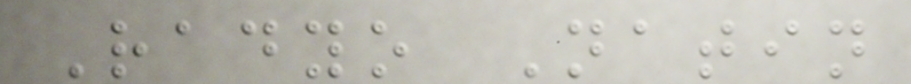Radyo Natin
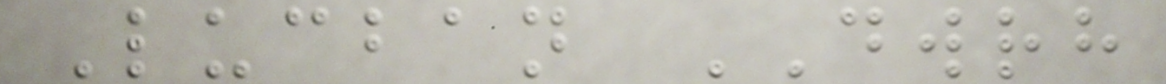Lucban DWRH
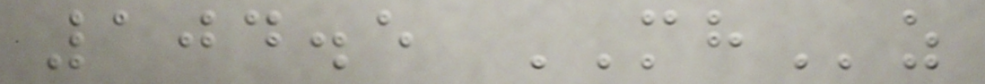104.5 MHz
